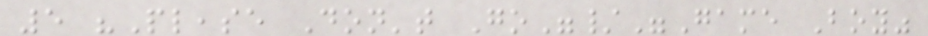5 "Please Don't Go"/"Game Boy"
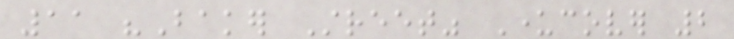11 "Baker Street" Undercover 2
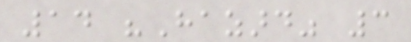14 "Hazard" 3
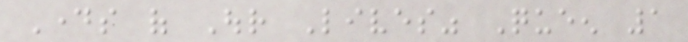Days of Our Lives" Queen 1
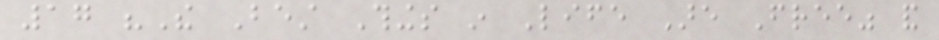17 "The Best Things in Life Are Free" and
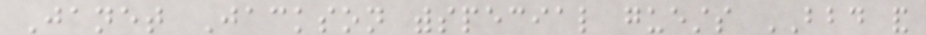Janet Jackson withspecial guests BBD and
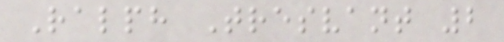Ralph Tresvant 2
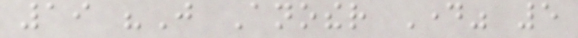19 "Just Another Day" 5
